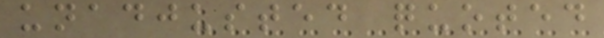unadjusted quoted
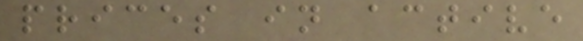prices in active
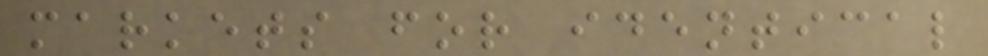markets for identical
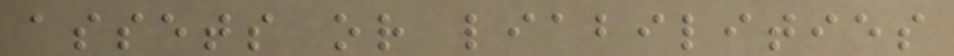assets or liabilities
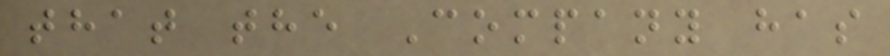that the Company has
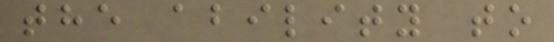the ability to
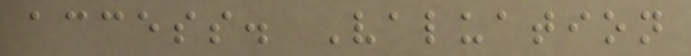access. Valuation
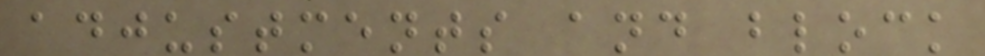adjustments and block
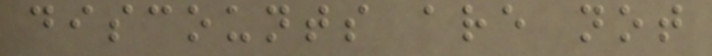discounts are not
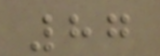87
